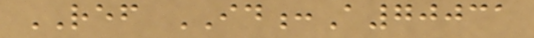REF ID:A70031
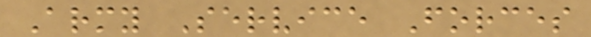Army Service Forces
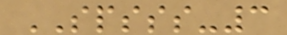SPSSS-3
